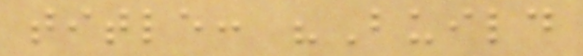title: "Build
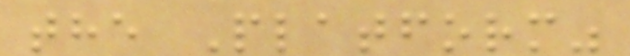the Platform"
